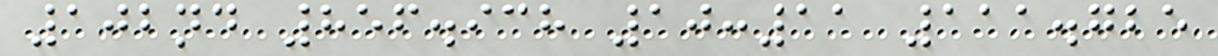102nd 856.938 10:11 111.725
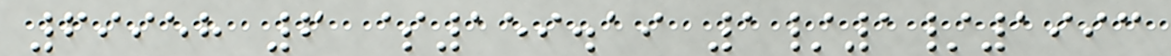69958 6 $159.19 1/1/1993
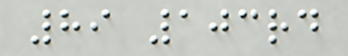89 103rd
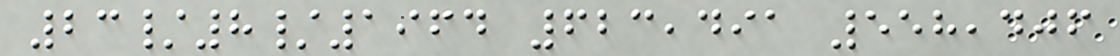23/8/1964 623,491 558,406
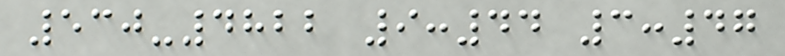530-4822 9:44 3:47
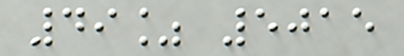49% 5015
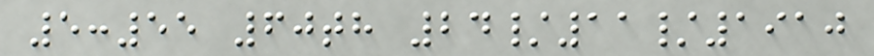5:55 60th 24/11/1910
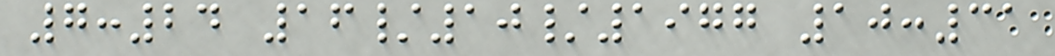7:24 16/10/1977 10:31
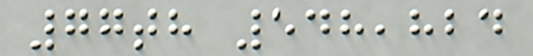77th 548,824
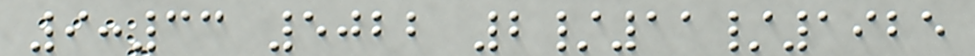9:33 5022 2/11/1925
